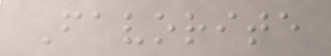Favorite
